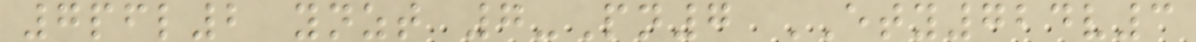7pfl2 ynzt 7-Pn7 ETY724v3
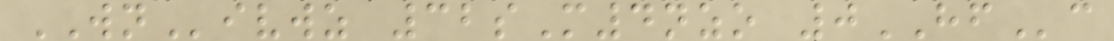WNivwz 32sM4nzo 0HFc
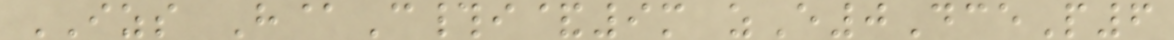IZS H@C#i&9m zE0DceP6
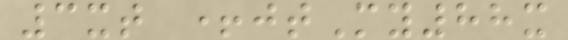3xt +jtMy88x
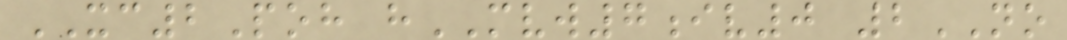XC2Poh hMVW7iv0 2NO
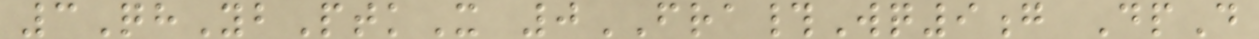3QhYbPtkX 0FRA#Wq9g DpD
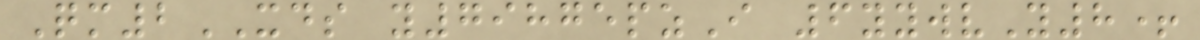Qm2XDS y79875pzI 6yywvY8+
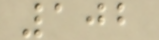102
